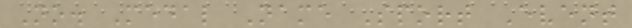No. Medal Name Sport Event
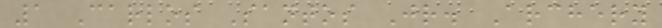1 Carlos Santos Jr. Archery
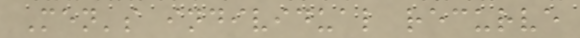Men's individual recurve
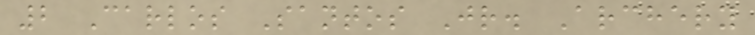2 Carlos Santos Jr. Archery
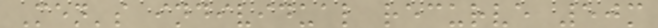Men's individual recurve 50m
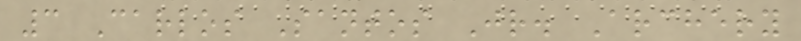3 Carlos Santos Jr. Archery
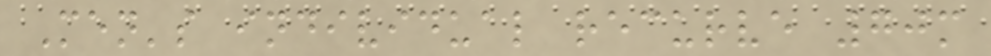Men's individual recurve 70m
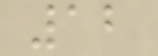12
